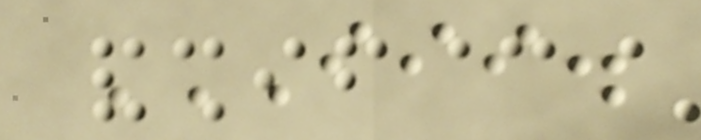III.
